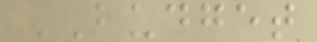BUDGET
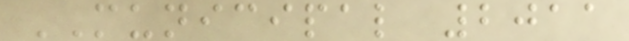MUNICIPAL 2011
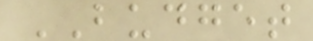BUDGET
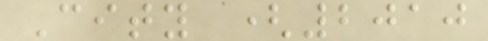City (2010
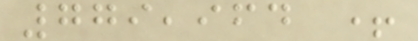779,964 +
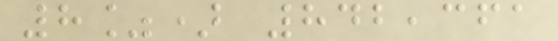8%) 842,361
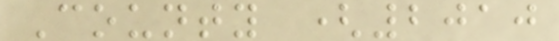County (2010
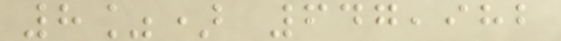8%) 647,982
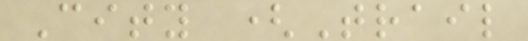City (Trail
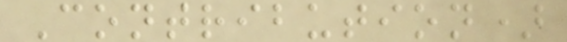Contribution)
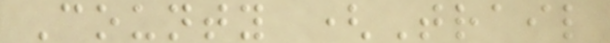County (Trail
